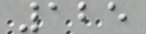125
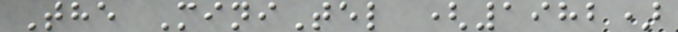The MiniTel (1982)
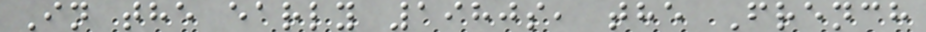In the early 1980s, the French
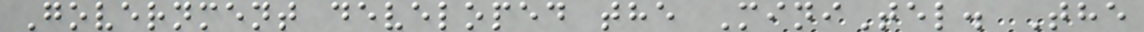Government developed the MiniTel. The
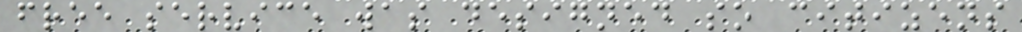free service was designed so citizens
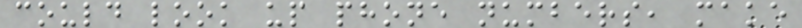could look up phone numbers, make
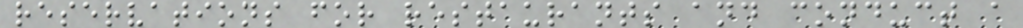reservations for restaurants and conduct a
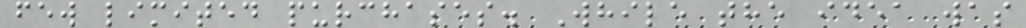few limited purchases. While the idea was
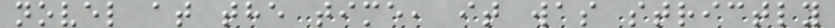novel at the time, it was strictly
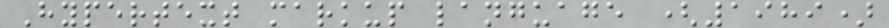Hypertext markup language (1989)
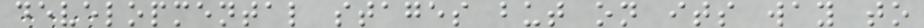developmental stages but on its way to
